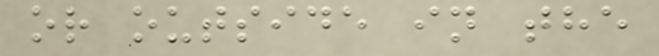or outside in the
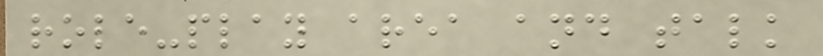role-play area and talk
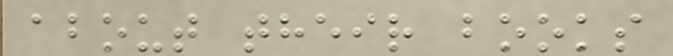about their books
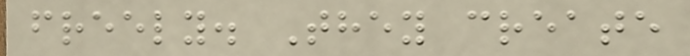freely. They create
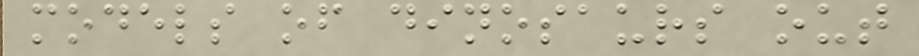models of dinosaurs out
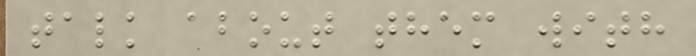talk about them with
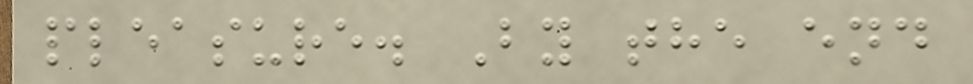pleasure. By the end
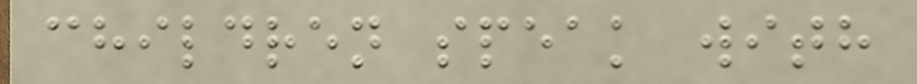children speak with
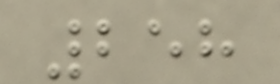258
